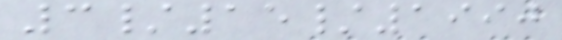3/15/1990
